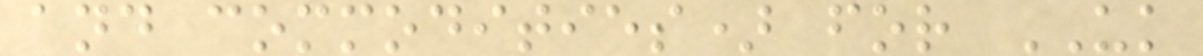and commodities) for UK
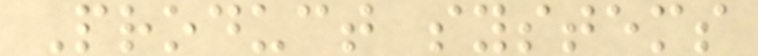Product systems
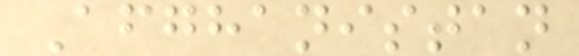Afghanistan
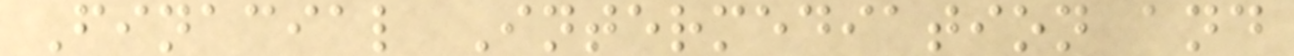Finacial Intermediation and
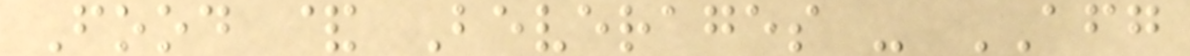Food & Beverages - AFG
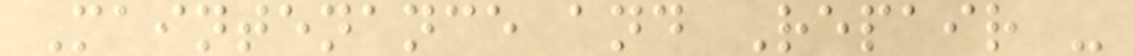Maintenance and Repair -
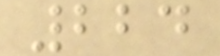224
